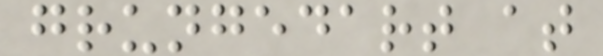grungedart at
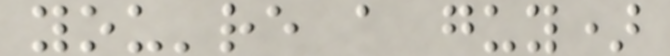you're a guy)
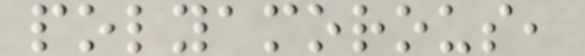polyamorous,
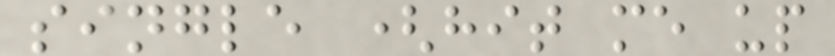single (hit me up
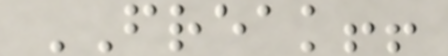FREAK!!
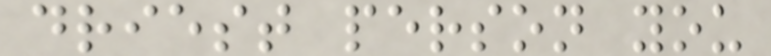driest person you
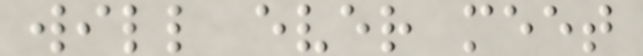will ever meet
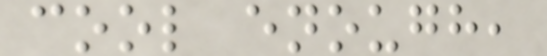cool enough,
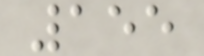155
